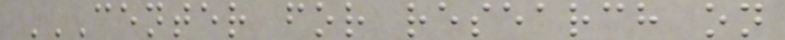CENTER FOR RESEARCH ON
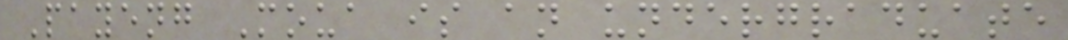Payeng Moua is an undergraduate
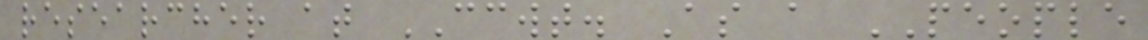researcher at CCWT. As a PEOPLE
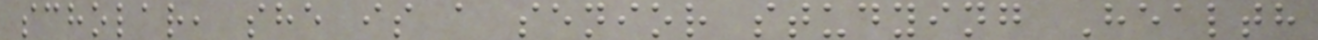scholar, she is a senior studying Health
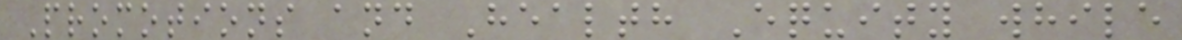Promotions and Health Equity while
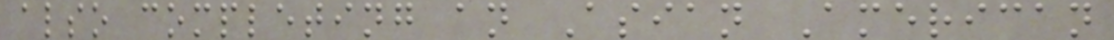also completing an Asian American
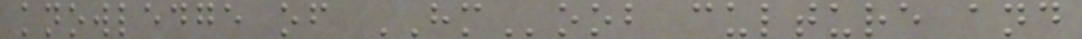knowledge of HMoob culture and
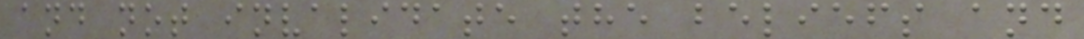and not invalidate the beliefs and
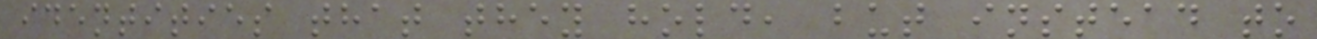identities that they hold, but instead to
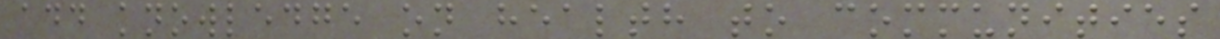add knowledge on health to communities
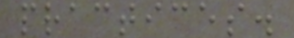practices.
